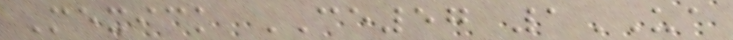Mexick CE57 1UA
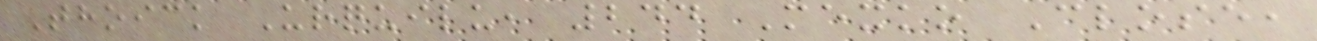Thoick Urquilu, 244 Mexko Close,
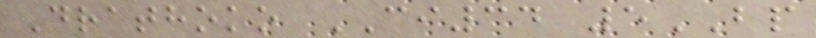Drathoko CI34 5BP
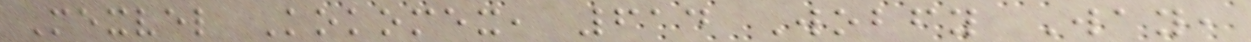Mexvel Kokomex, 614 Wobfy Way,
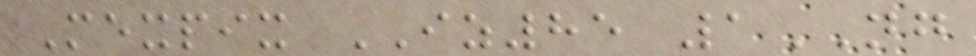Mexpix IZ85 1NG
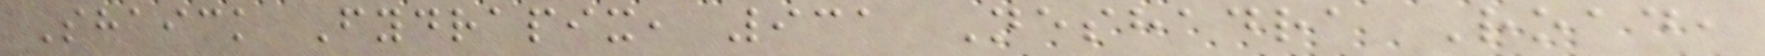Shaick Fydrapix, 931 Neshadra Road,
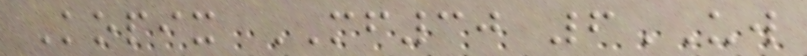Kopix MF30 6UW
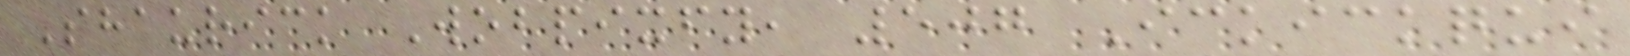Shaurick Wobpixfy, 507 Ickickqui
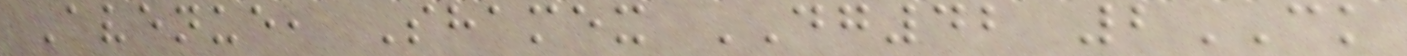Avenue, Shamex DG42 2CK
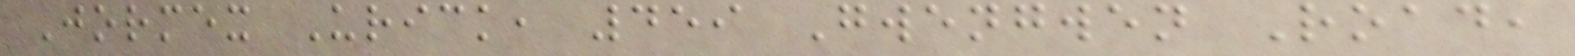Jormex Urick, 459 Gwengwen Road,
